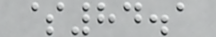$84.1
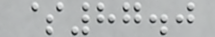$87.0
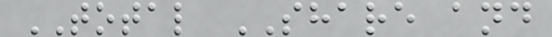TOTAL SHARE and
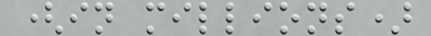(in millions)
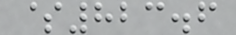$823.6
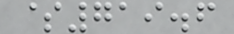$719.6
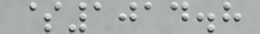$1014.8
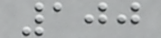100
